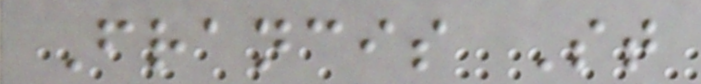Francis St
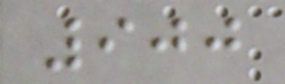900
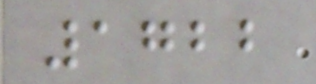1722
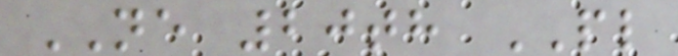NE 20th PL
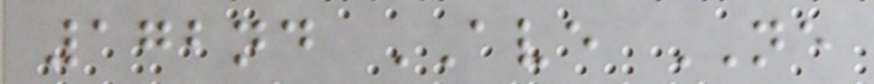172nd AVE NE
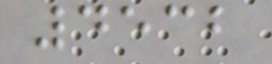4532
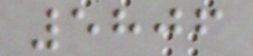5806
